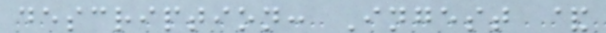description: Ingest &
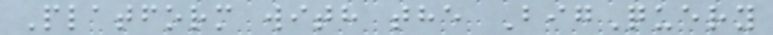Platform with the BigQuery
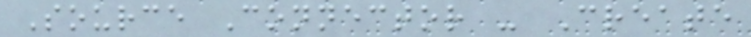Source Connector - Create
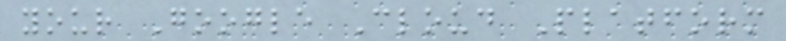your Google Cloud Platform
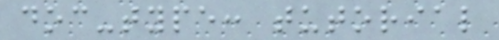doc-type: tutorial
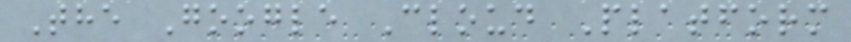The Google Cloud Platform
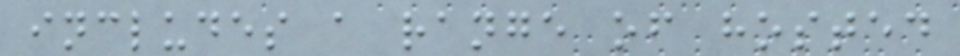includes a range of hosted
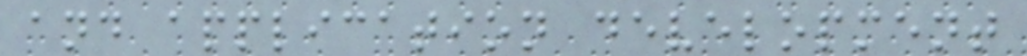and application development
